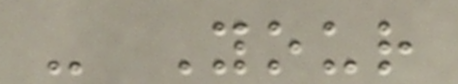- Your
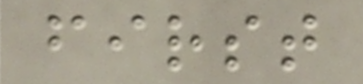first
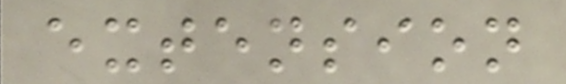extension
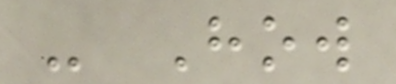- How
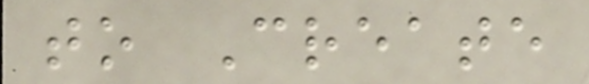to Create
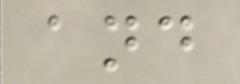and
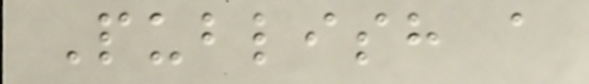Publish a
